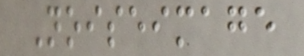Noiseimage
